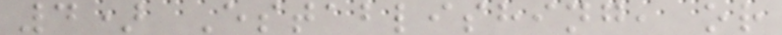4) Establishing, or
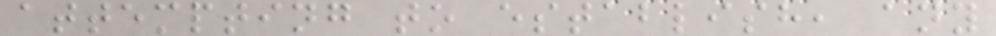attempting to establish, any
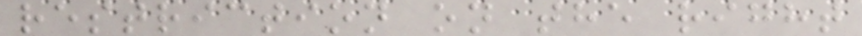restriction on the right
